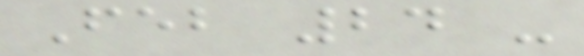Feb 24 -
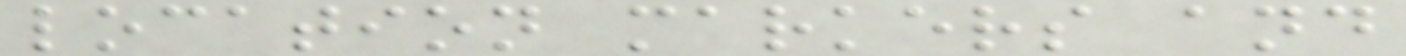location markers and
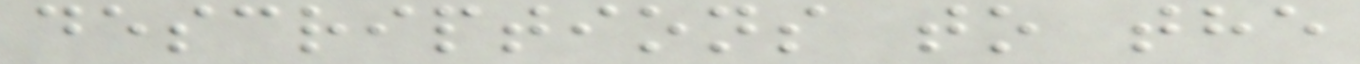descriptions to the
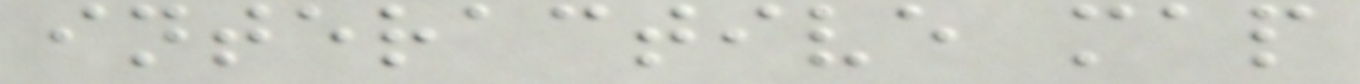interactive map
